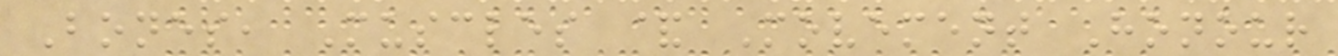Bones, Muscles & Movement Honour
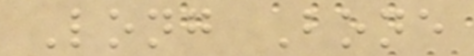Long Bone
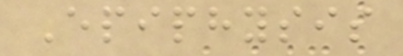Epiphysis
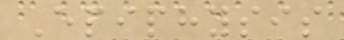Epiphysis
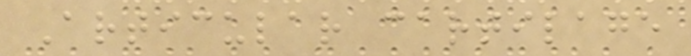Articular cartilage
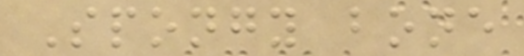Spongy bone
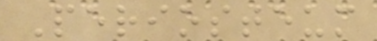Periosteum
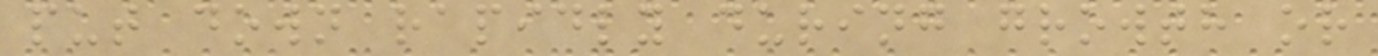put down rapidly during growth or
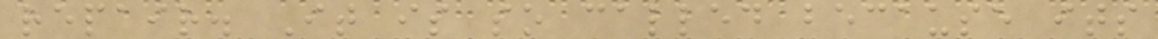repair. It is so called because its
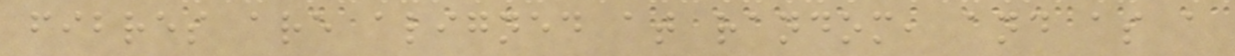fibres are aligned at random, and as a
